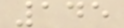145
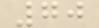70
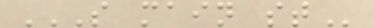S MAIN ST
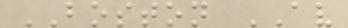BOSTON AV
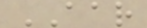AAR
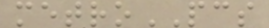metroPCS
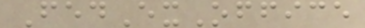FedExOffice
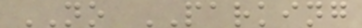NO PARKING
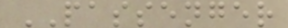PASSENGER
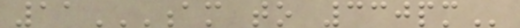11AM TO 330PM
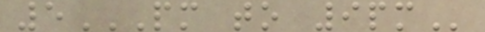5PM TO 9PM
